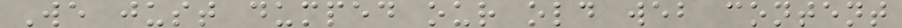We just dumped our old web content
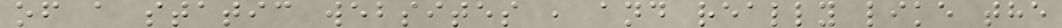of a static websites , and really like the
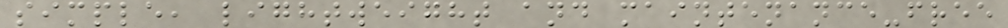simple, lightweight and maintenance-free
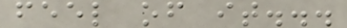feel of it...
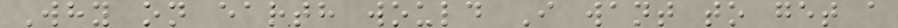Why on earth would I want to get a
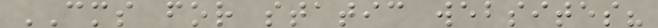CMS for static websites?
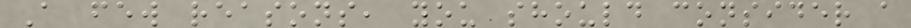A few reasons, you should consider a
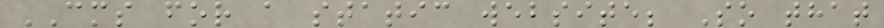CMS for a static website; So that
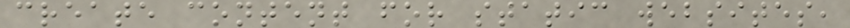create content for static websites,
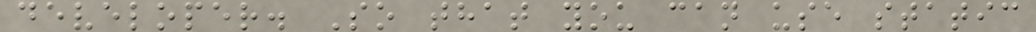developer. So that you can use static
